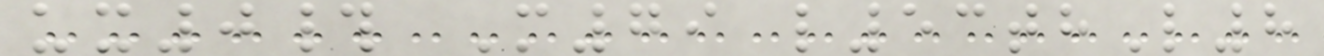ux0# M79 l53thL8
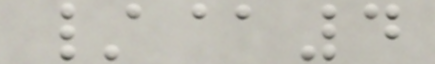/@4
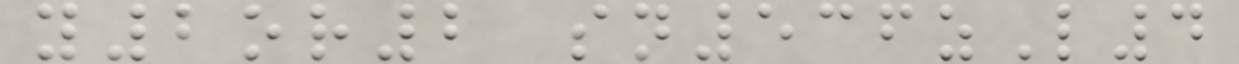y2or2 sn536zL4
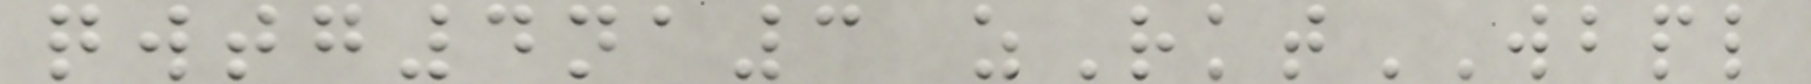qwtg4na3 zRktWBPL
